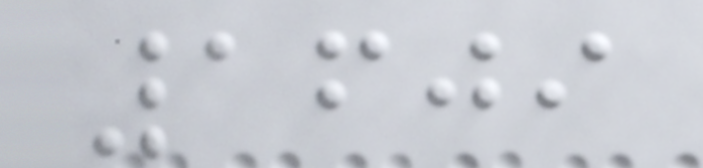1609
